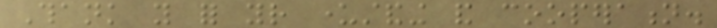Thank you for your understanding and cooperation.
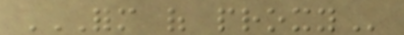FORM OF PROXY
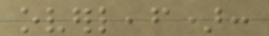overleaf):
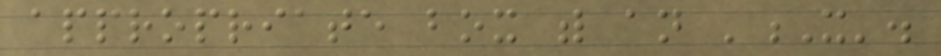appropriate box with an 'X'.
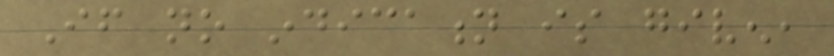If no indication is given,
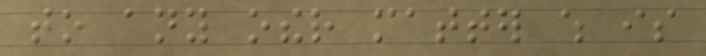to any other matter which is
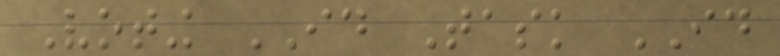Voting ID Task ID
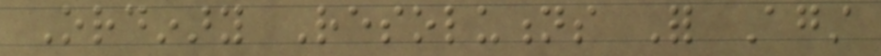Ordinary Resolutions For Against
